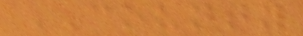COUNTY
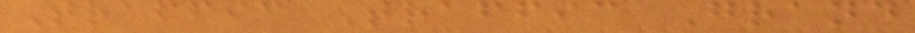Traffic Traffic Grand
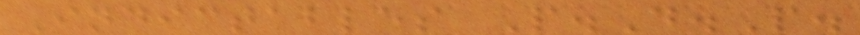Indictables P.D.P.
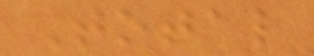Total
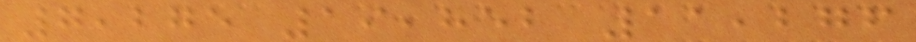7,275 19,852 11,276
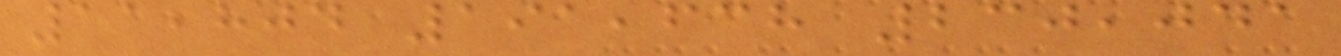11,804 191,638 230,041
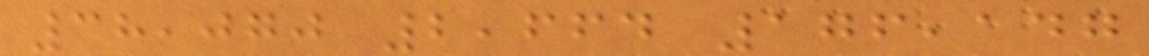38,070 2,664 176,147
